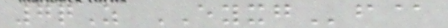7qZ EYXGf@
